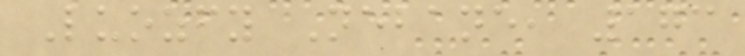Luozfy Nebane, 173
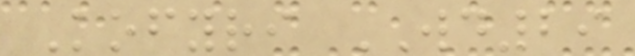Kofyri WD29
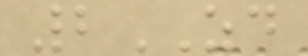2ZD
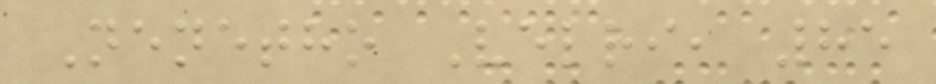Nenetho Velri, 85
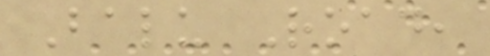Balu Road,
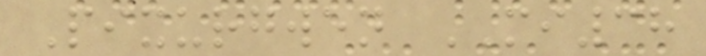Pixurgwen MI38
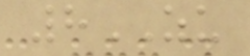8ZU
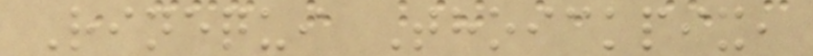Rinequi Thoickpix,
